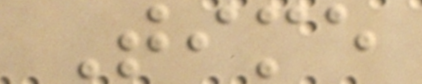Time
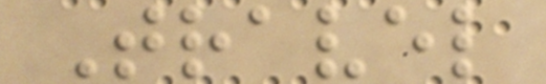Travel
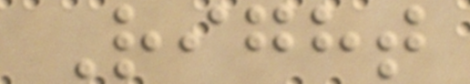Right
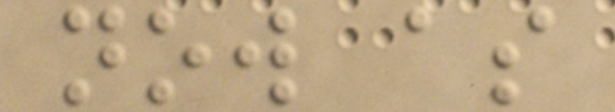now as
